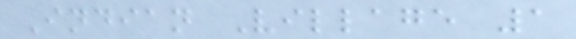Indian Village 1
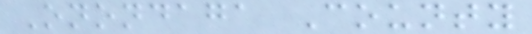Onondaga County
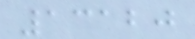13120
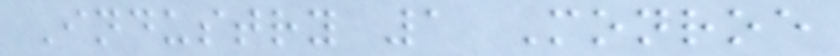Industry 1 Monroe
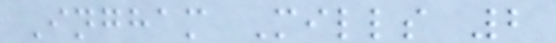Ingham Mills 2
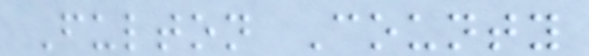Fulton County
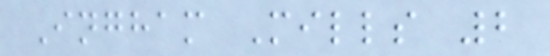Ingham Mills 2
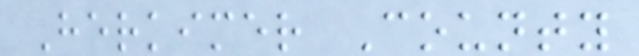Herkimer County
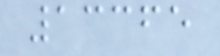13365
